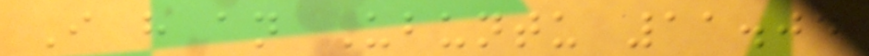I have an Ubuntu 11.04
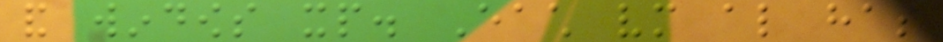and windows xp. Each vm also has
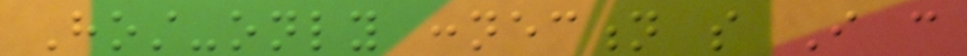Host-only connection so I can
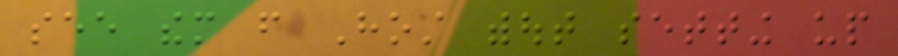see them from Host without setting up
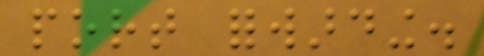port forwarding.
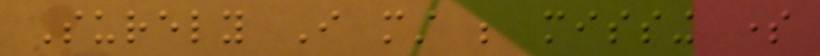Surely I must be missing some
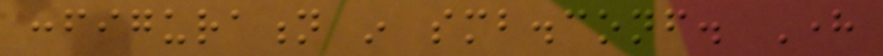configuration in smb.conf. Here
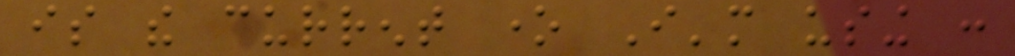is the current one I'm using :
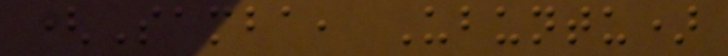(Samba, Ubuntu)
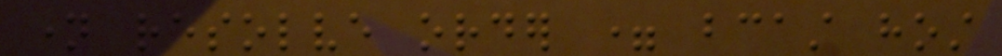name resolve order = bcast host
